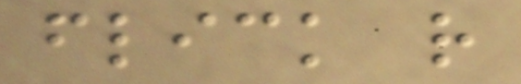flick r
